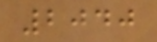2040
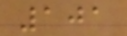101
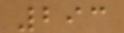293
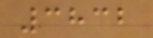3832
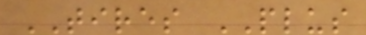TIRES PLUS
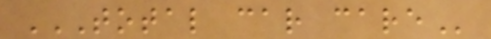TOTAL CAR CARE
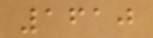1610
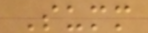Summ
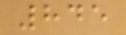845
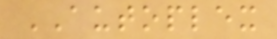AUTOPLEX
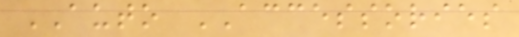AUTO ACCESSORIES
